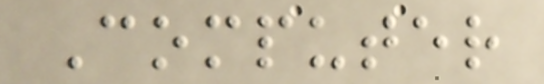Computer
